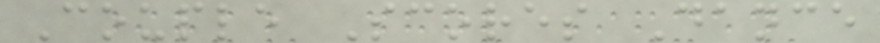Couple Scores Dance
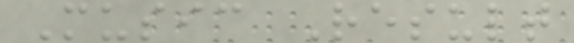Music Result
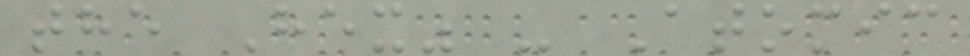the Hex" - Atomic
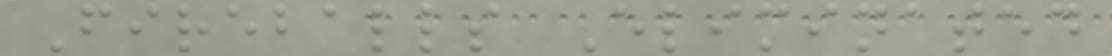Fireballs Eliminated
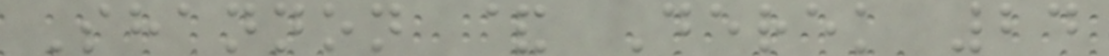Shannon & Derek 24
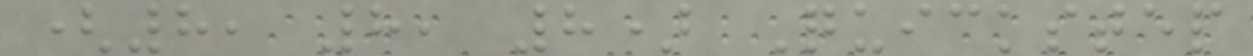(8, 8, 8) Quickstep
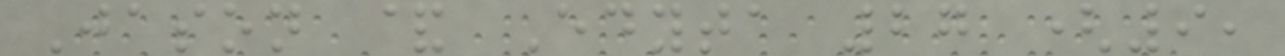Jason & Edyta 27 (9,
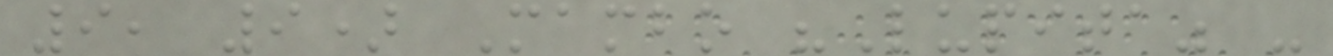9, 9) Mambo "Lupita" -
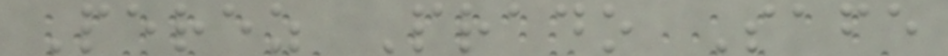Perez Prado Safe
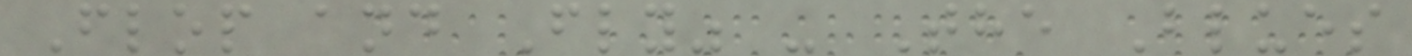Flop and Fly" - The Blues
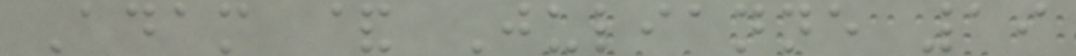Adam & Julianne 19
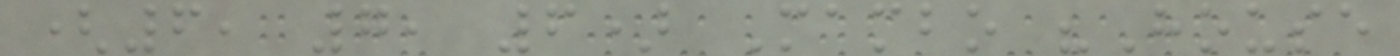(6, 7, 6) Mambo "House
